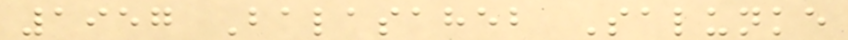1957 Balasaheb Salunke
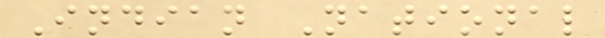Indian National
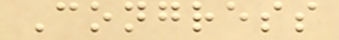Congress
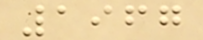1967
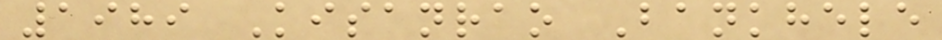1989 Kisanrao Bankhele
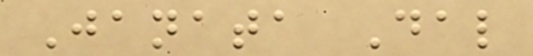Janata Dal
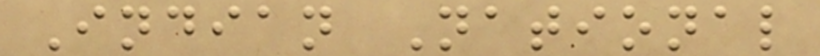Indian National
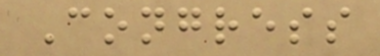Congress
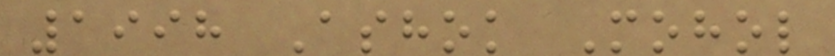1998 Ashok Mohol
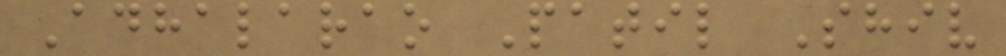Adhalarao Patil Shiv
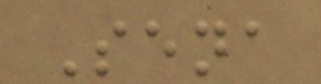Sena
